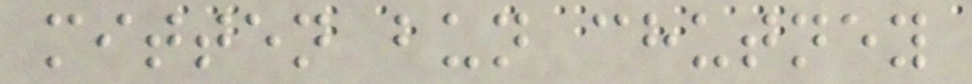mitten bun chutney
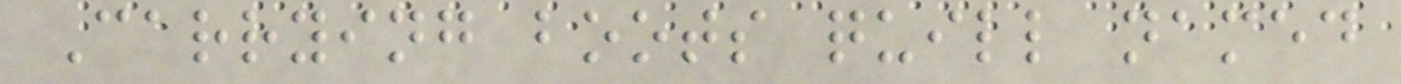Carrying boots quill named
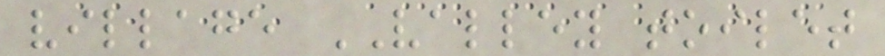village VALLEY toilet
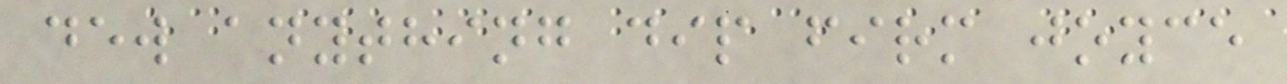dew anything dip firm joyce
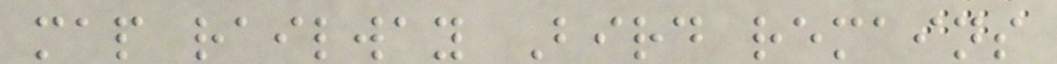map railway Bird remains
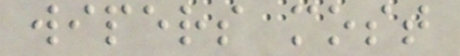wipers most
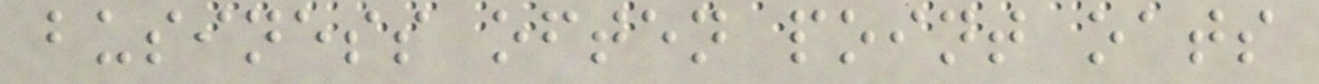business often point oats
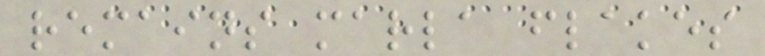remains marla flakes
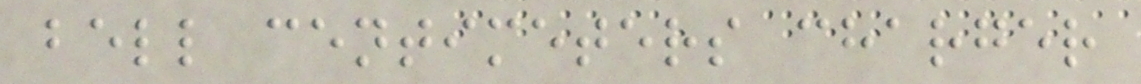bell centimeters charger
